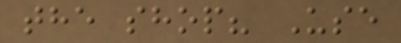the shop? Use
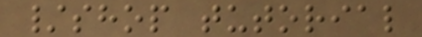/shop tutorial
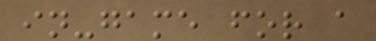in-game for a
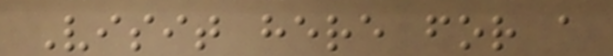Visit here for a
